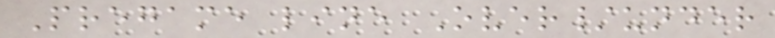Pregame line Over/under
